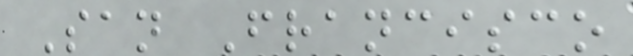San Francisco
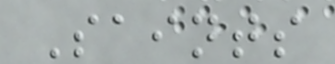Saints
